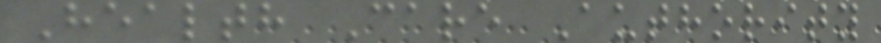Health Care Authority
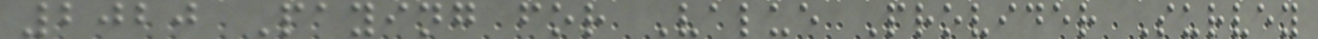2020 Paying for Value Provider Survey
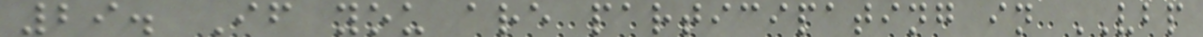29. If you are participating in VBP
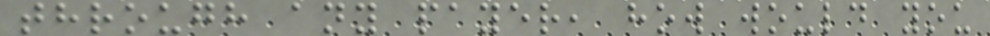through any payer, how would you
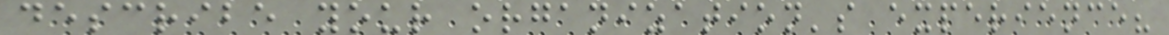describe your organization's experience?
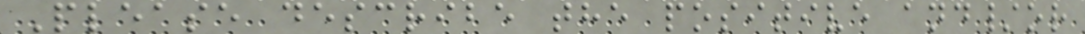Please describe the positive and/or
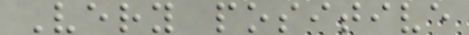Very positive
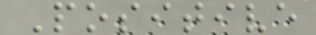Positive
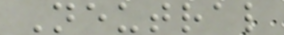Neutral
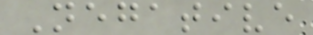Negative
